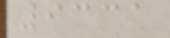9331
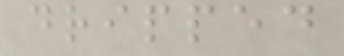dripped
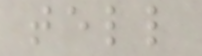tell
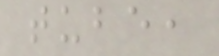tube,
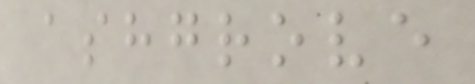ashgrove
